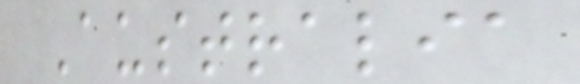Australia
